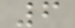6
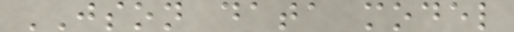JSON data model
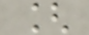[
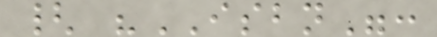{ "ISBN":
